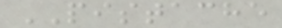PISTACHE
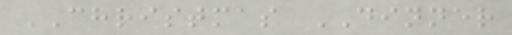CHRISTMAS DINNER
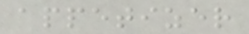appetizer
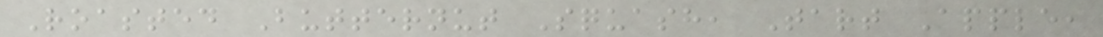Roasted Butternut Squash, Tart Apple,
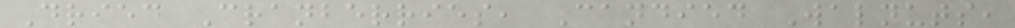Dried Cranberries, Candied Walnuts,
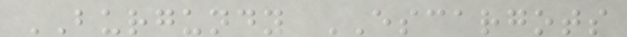BURGUNDY ESCARGOTS
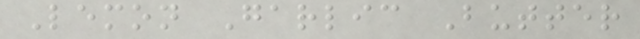Lemon Garlic Butter
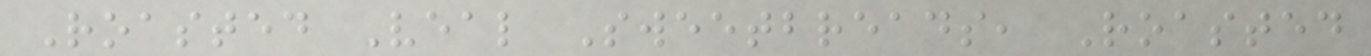Roasted Veal Sweetbreads, Roasted
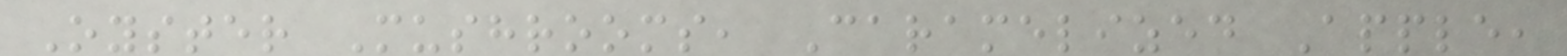Oyster Mushrooms, Caramelized Apple,
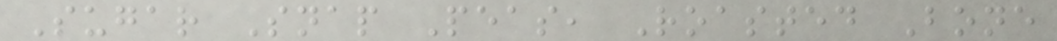Sugar Snap Peas, Roasted Bone
